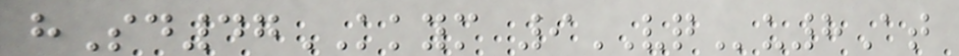hSd47KKYM 9VQu8At
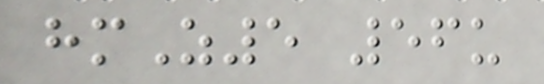hmZ5 56u
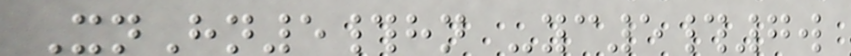XnHn5#hn -yc5#7w
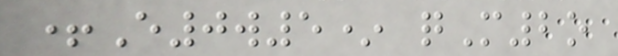+E0w5* qM2o
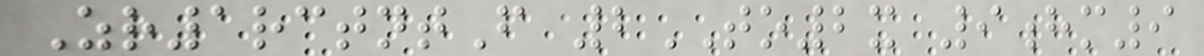Zr1rctntF 2TO2x 9hm9
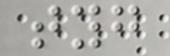tyg
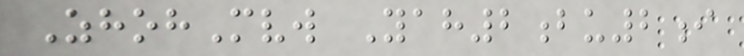ZhohMvw Yah2bu2i
